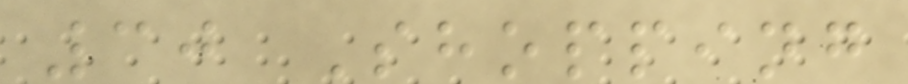30 Shopping
